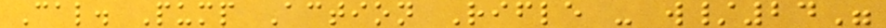Cal. Pump Action Rifle - w/24"
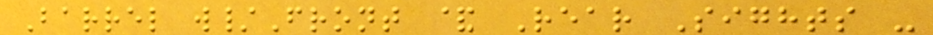Barrel w/Front & Rear Sights -
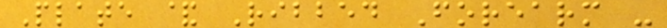Plate & Ribbed Forearm -
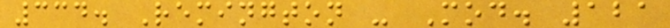334. Remington - Mod. 121
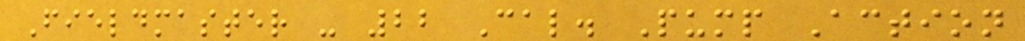Fieldmaster - 22 Cal. Pump Action
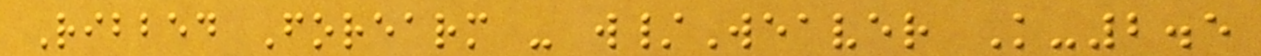Ribbed Forearm - w/Weaver K-2.5
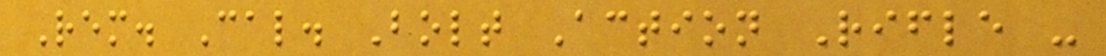Rem. Cal. Bolt Action Rifle -
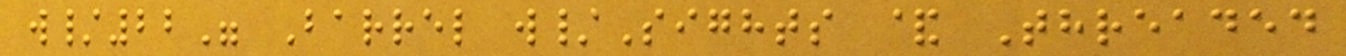w/22" Barrel w/Sights & Threaded
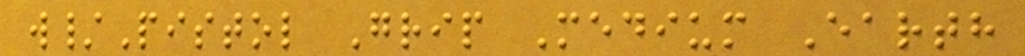w/Pistol Grip Medium Earth
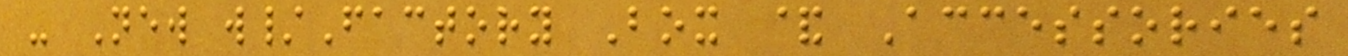- New w/Factory Box & Accessories
